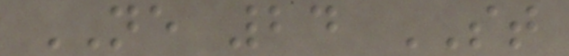NE 24 ST
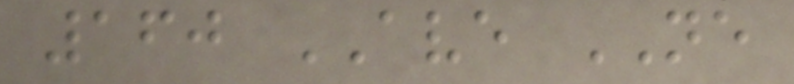160 AVE NE
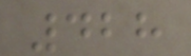428
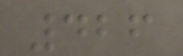426
